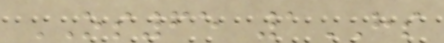OS65 1HS
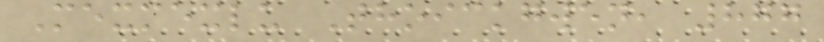Mexmexlu Thoickgwen, 877
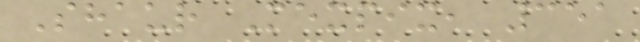Shaur Mexpix, 351
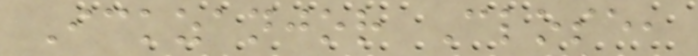Ickzanjor Close,
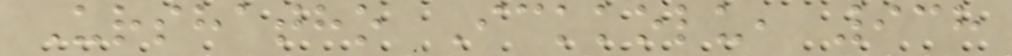Urshatho Ickkolu, 938
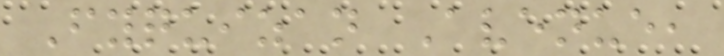Fyquizan Avenue,
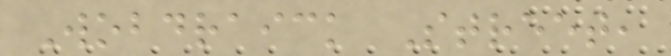Wobdraick Street,
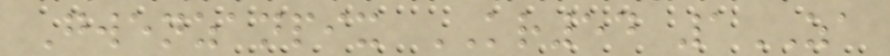Gwenzanpix KR54 1ZA
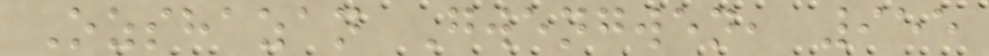Ozshazan Gwengwen, 955
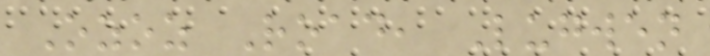Ozoz Road, Lugwen
